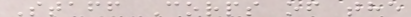Staff Corps of the
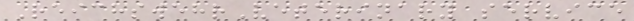ReichswehrVeterinary service
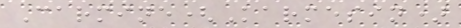Carmine(Karmesin)
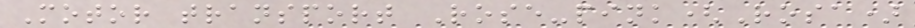Motor transport Rose-pink(Rosa)
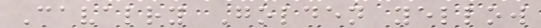Cavalry Golden yellow
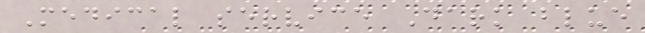Medical service Dark blue
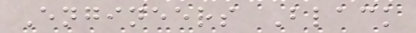Engineers Black
